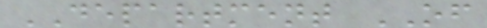DEPARTMENT OF
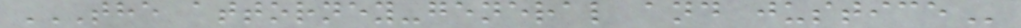THE ATTORNEY-GENERAL AND JUSTICE
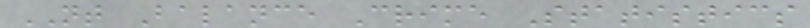NT Balance Crime Statistics
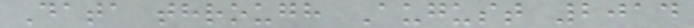Data through August 2014
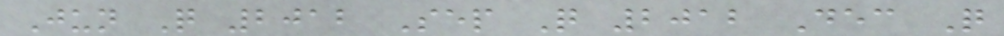Jun Q 2012 Sep Q 2012 Dec Q
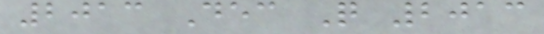2013 Dec Q 2013
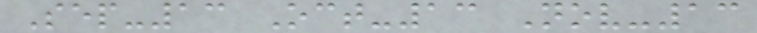Sep-13 Oct-13 Nov-13
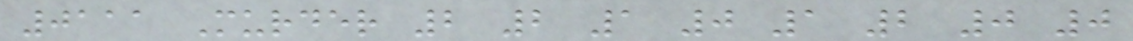0111 Murder 2 2 1 0 1 2 0 0
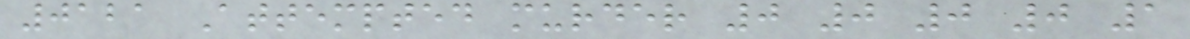0121 Attempted murder 0 0 0 0 1
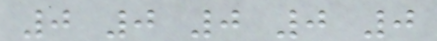0 0 0 0 0
